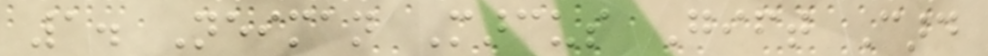1. Neiman Marcus Gift Card
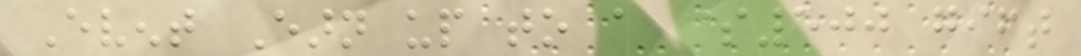Event Earn up to a $500 gift
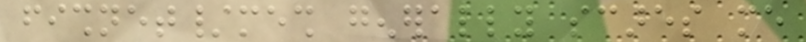fishnet/mesh generally scares me
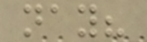nay?
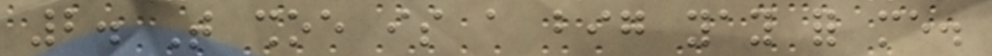2. That shoe is a big yay for me.
